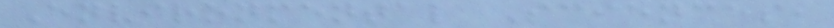Environmental Sciences,
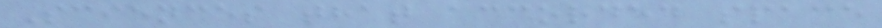Sciences that accorded space
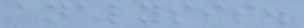analysis.
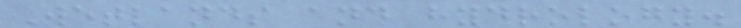Wetlands and hydrology.
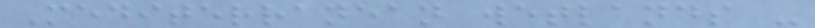Mediterranean wetlands -
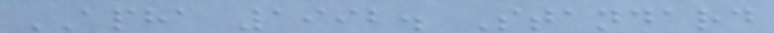APHA 1992. Standard
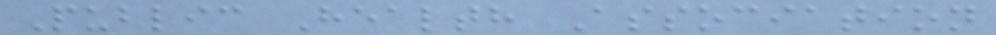Public Health Association
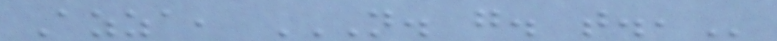Azza, N. G. T.,
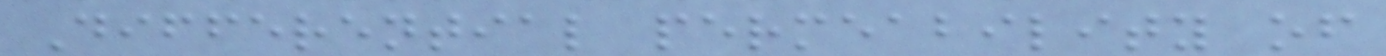Differential permeability of
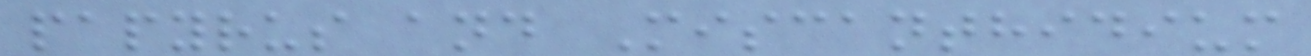papyrus and Miscanthidium
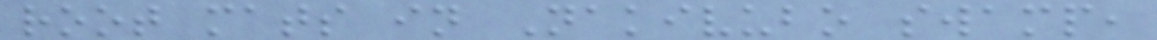root mats in Nakivubo swamp,
